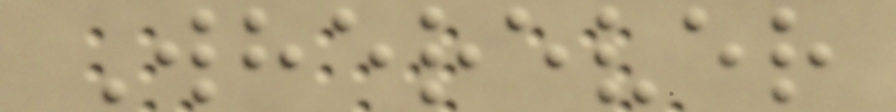Wherever
